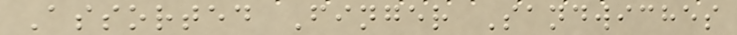Assorted Finger Sandwiches
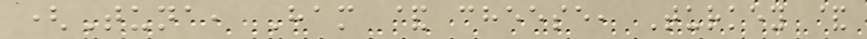(Tuna, Ham & cheese, Turkey &
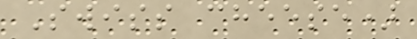Swiss cheese)
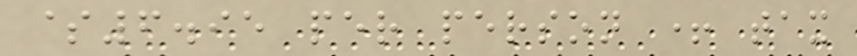$6.95 per person + tax
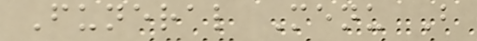Funeral Menu B
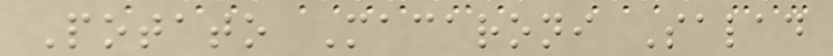Potato Macaroni Salad
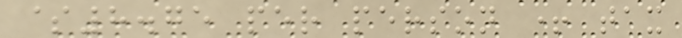$8.75 per person + tax
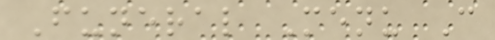Funeral Menu C
